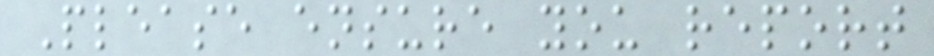Please ensure you report
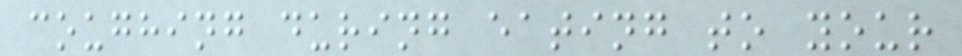coughing during eating to your
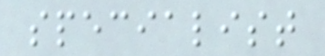specialist
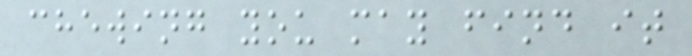chewing you may find it
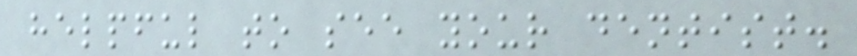helpful to see your dentist.
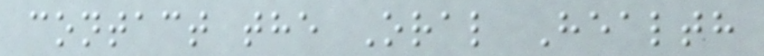contact the Oral Health
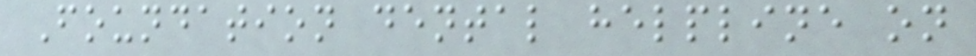Foundation dental helpline on
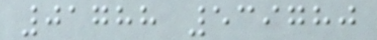01788 539780
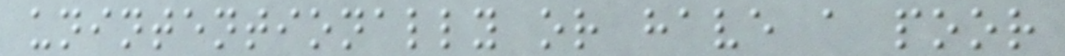unintentionally or have a poor
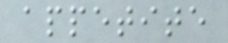appetite
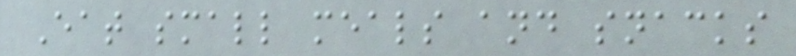Eat small meals and snacks
